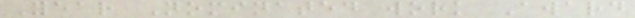Year Nominated work Award
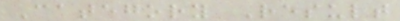Category Result
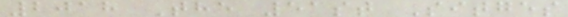2018 The 51st Sitges
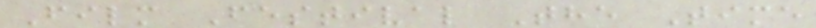Film Festival The Time
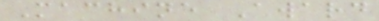Machine Award
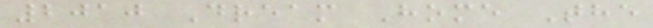2010 Dream Home The
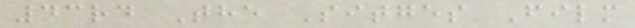43rd The Sitges Film
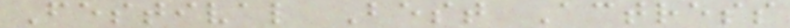Festival Best Actress
